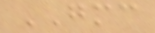GMC
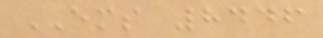EMS 8446
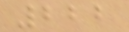222
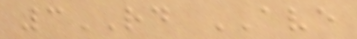3RD AVE
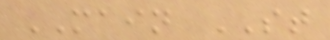MAIN ST
